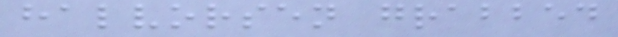halvorsen grabbed
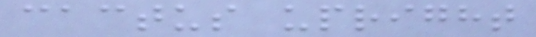cactus upright
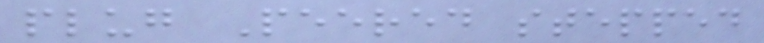plug Peered stepped
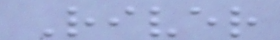River
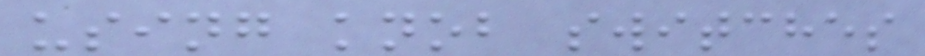using knob switches
